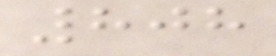808
